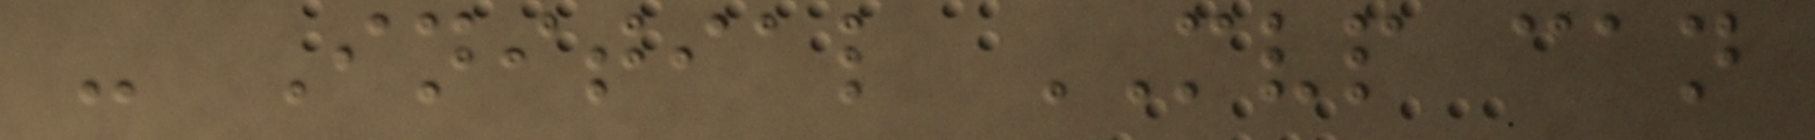- Initial MVP can
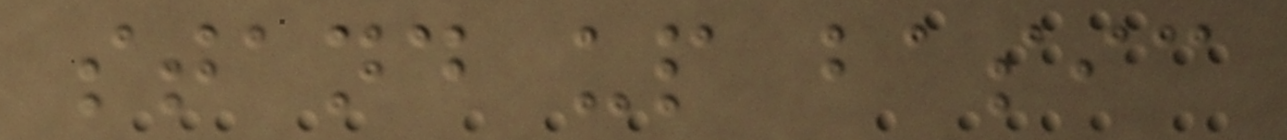stand up basic
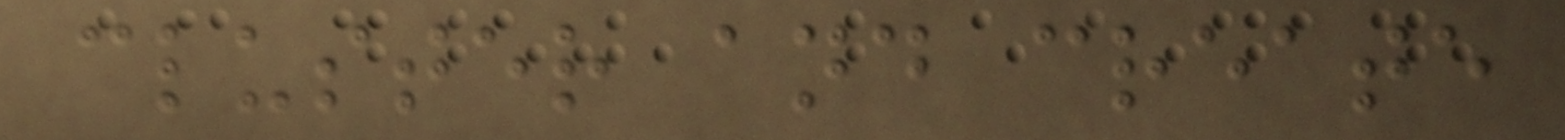cluster and create
